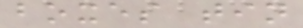boxes tin
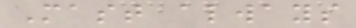Mast always
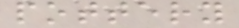pottery
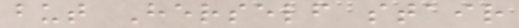but Herself stair
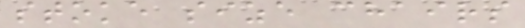stoke size chairs
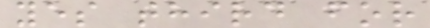yes third for
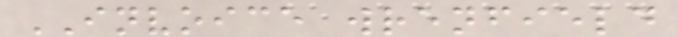INVOICE wrenfield
